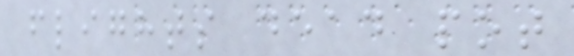flights dead pot
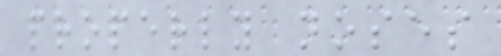properly noses
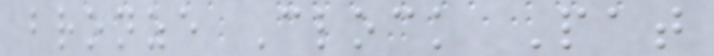bronze Clock Pat
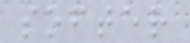softer
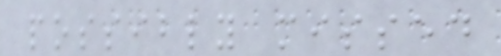possibly missed
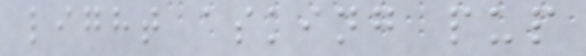light asking pup
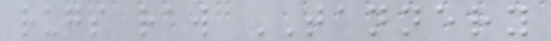rugs raw TANNERY
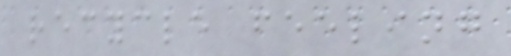recycle feeling
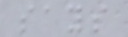says
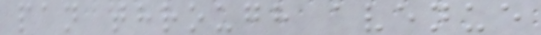pan through avenue
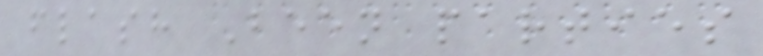flash Been parties
